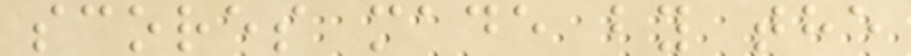scores made by the
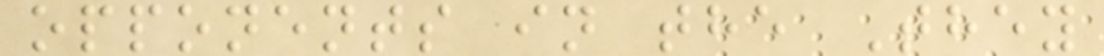opponents in the They
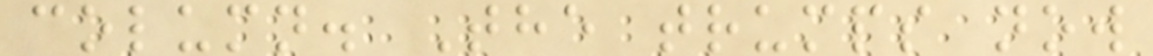column. The trumps now
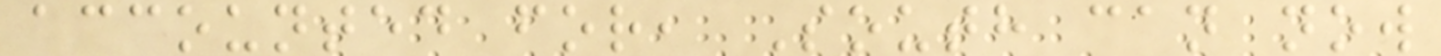accounted for, South can now
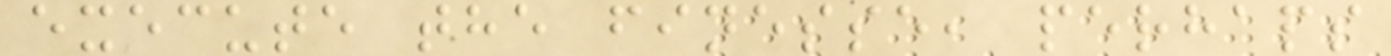execute the finesse, perhaps
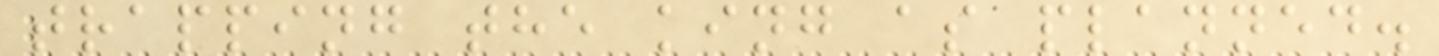trapping the king as planned.
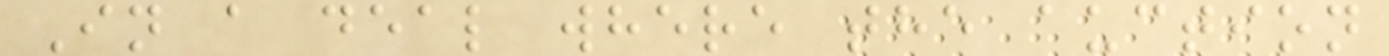In a deal where the auction
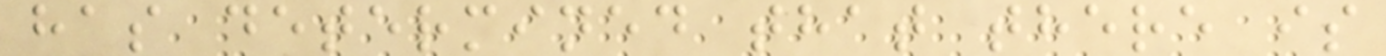has determined that there is
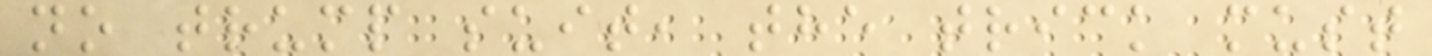no trump suit, the trick must
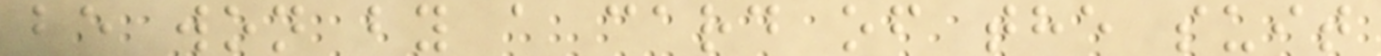be won by a card of the suit
